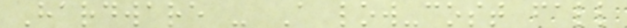Hardware - A low-cost fall
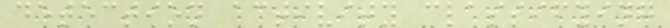detection activity classifying
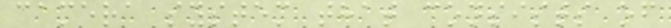camera system that consists of
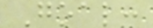Goal:
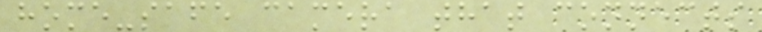home-safe camera that connects
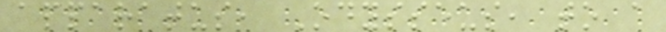apparatus, Odysseus, to a
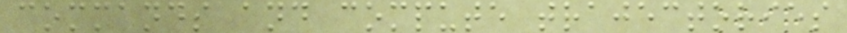commands and compute trajectories
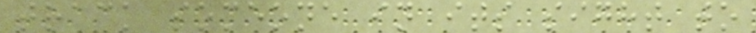track someone in its sight to
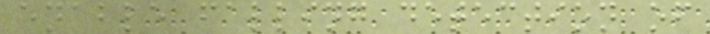enable falling detection of
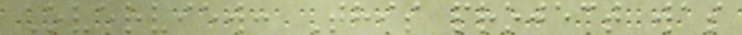Overview: This project was
